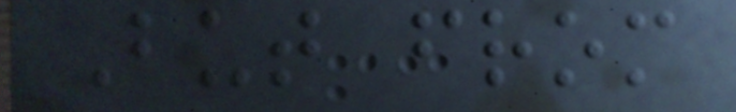But from
